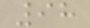98
